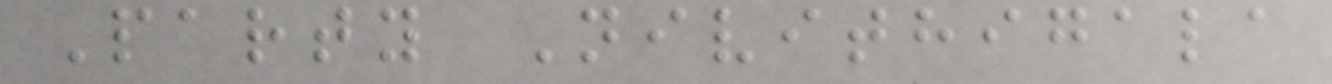Party Nivithigala
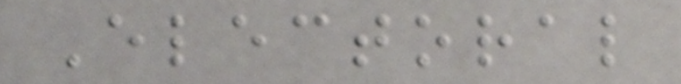Electoral
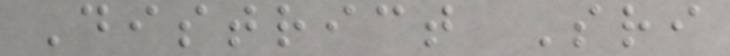District Sri
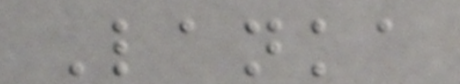Lanka
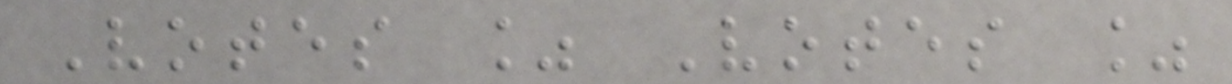Votes % Votes %
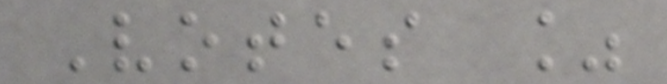Votes %
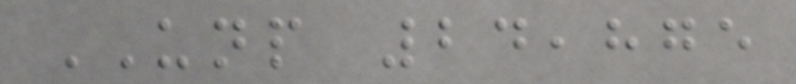UNP 24,875
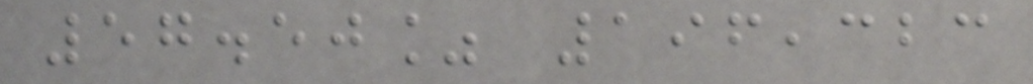57.50% 196,323
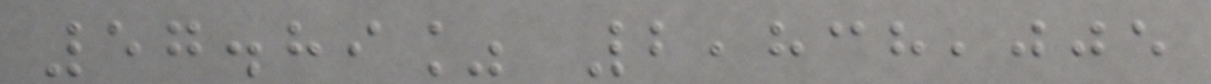57.89% 2,838,005
